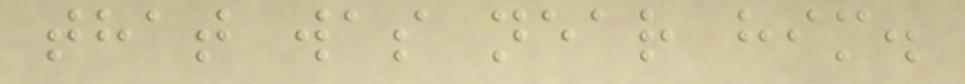that was near him.
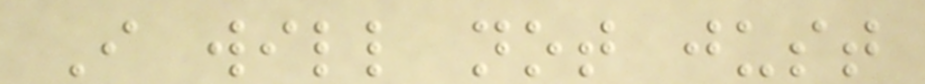I will not just
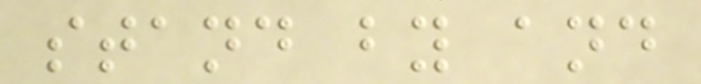stand by and
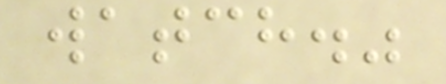watch."
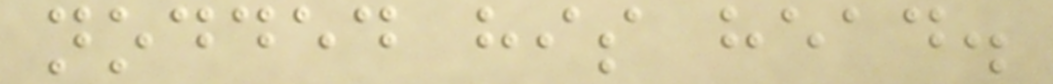nodded his head.
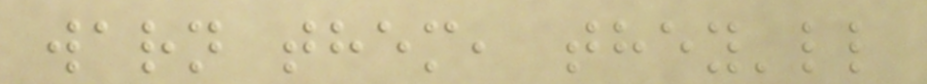warn them, they'll
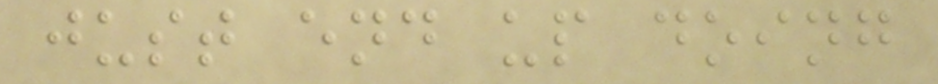just end up doing
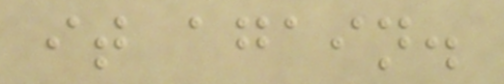it again.
